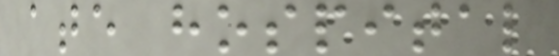ate hospital
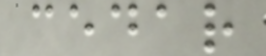cedar
